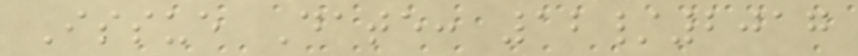Issue Date: 12/2017
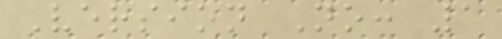Version No: 1
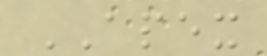APEX
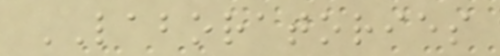LABORATORIES
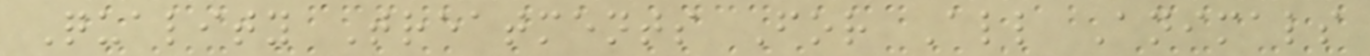Quality Treatments For All Animals
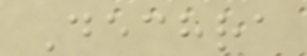Dechra
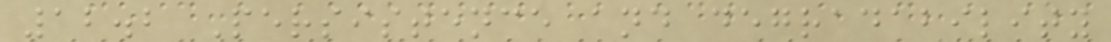12.2 Persistence and degradability
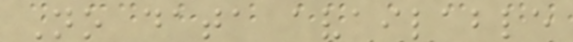No data available
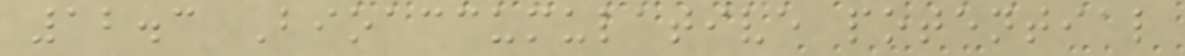12.3 Bioaccumulative potential
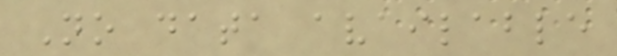No data available
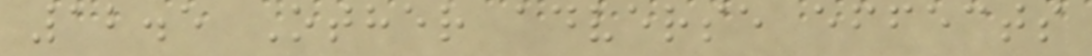12.5 Other adverse effects
